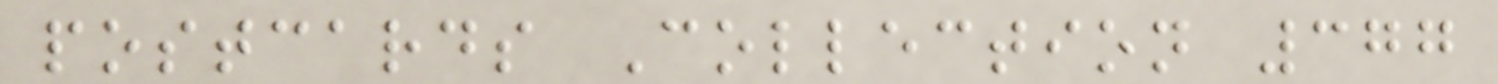postcards Collection 377
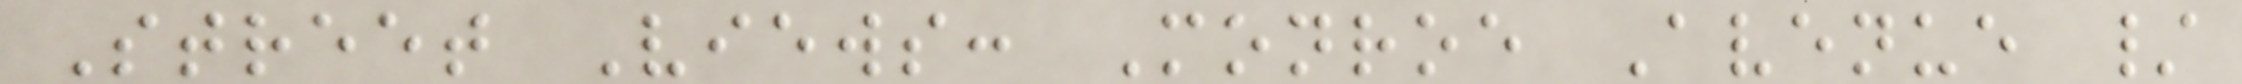Street Views: Monroe Avenue /
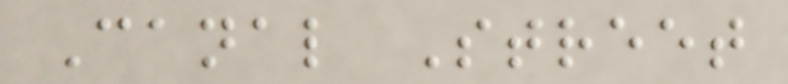Canal Street
